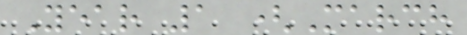Year 1 (March
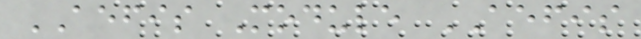AEFIS Module AEFIS
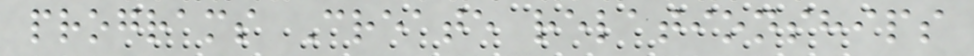programs Create relationships
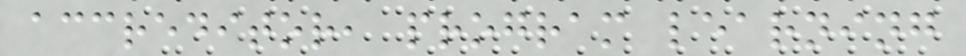accreditor, program learning
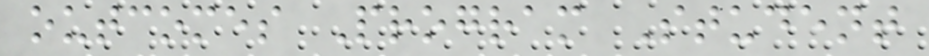outcomes Program Student
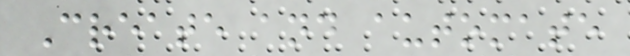Create and automate
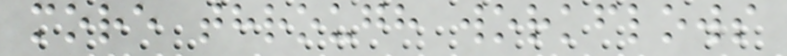more through workflows
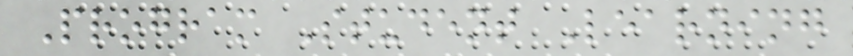Program Student Learning
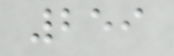259
